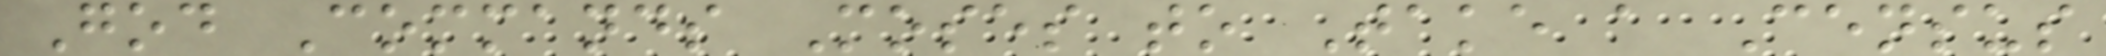God Commands Moses to Take a Census
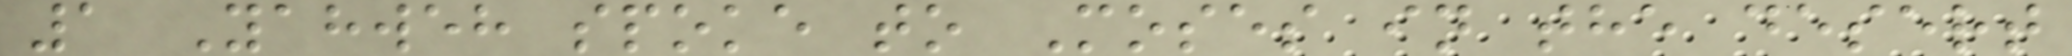1 Yahweh spoke to Moses in the desert
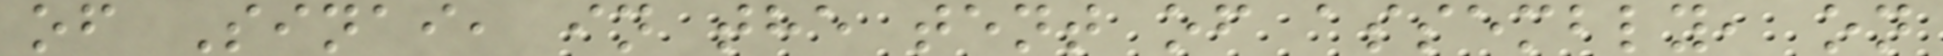of Sinai, in the tent of assembly, on
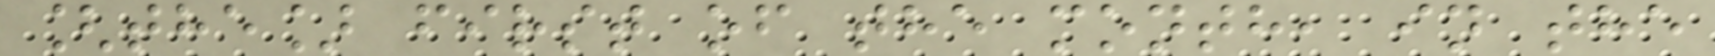[the] first of the month, in the
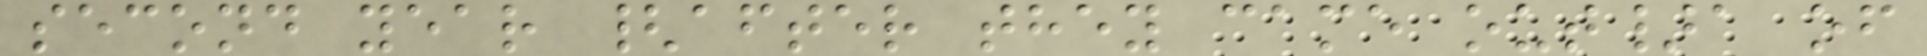second year {after they came out}a of
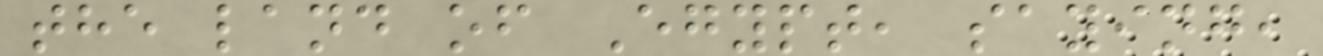the land of Egypt, saying,
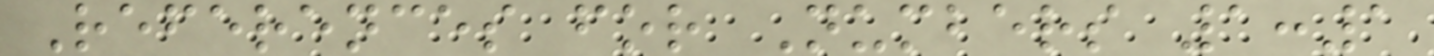References for Numbers 1:1
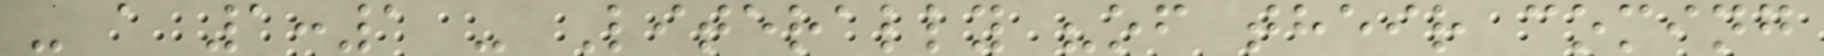- a 1:1 - Literally "of their coming
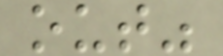out"
